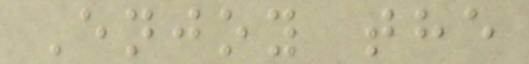Enjoy the
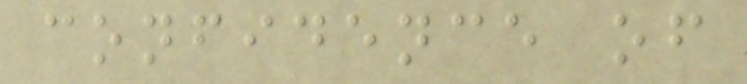confidence of
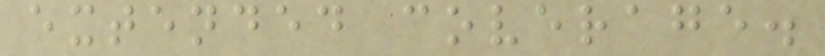extended coverage.
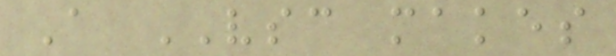A VSC makes
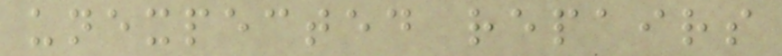unexpected repairs
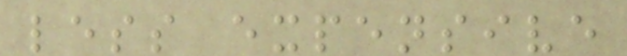less expensive
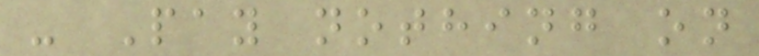- Pay nothing on
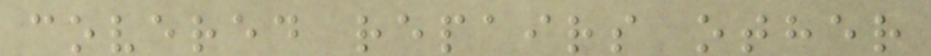covered repairs other
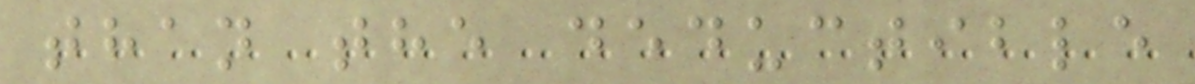than the deductible
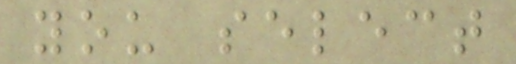you select
